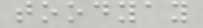toodyay
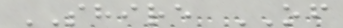SHIRE OF
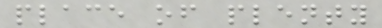place of plenty
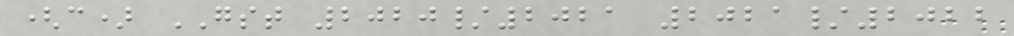(c) GST 2020/2021 2021/2022
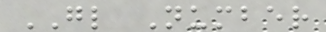GL Number
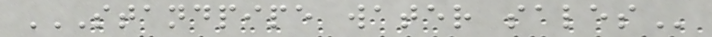STANDPIPE WATER SALES
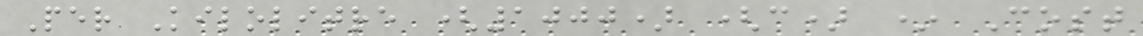Per Kilolitre (1000) (c) * Cost
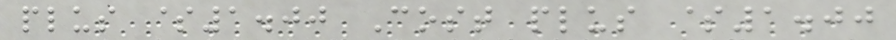plus $1.00 Cost plus $1.00
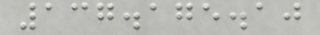137.175.10
